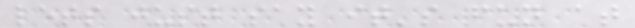lets just say it's fun at
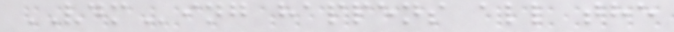VDMing happens all the
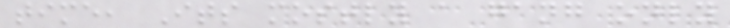time, Its mostly a gang only
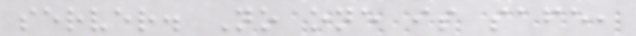server. No one is safe,
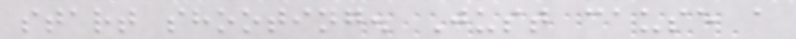start shooting. Just cause a
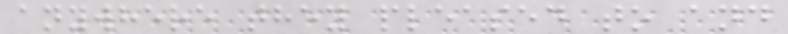anywhere they pleased to and
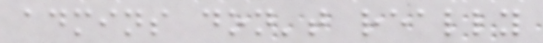admins don't really
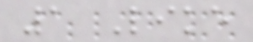1 Like
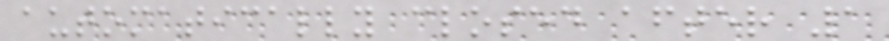automatically closed after 1
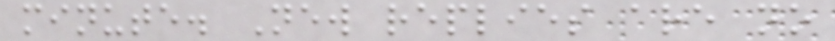minute. New replies are no
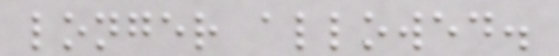longer allowed.
